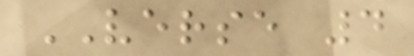VERSE 4
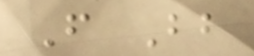F Bb
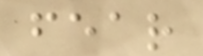fear
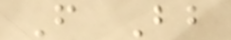F Bb
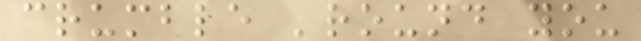crumble 'round you
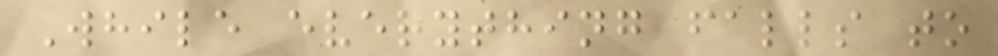While everything falls to
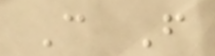C F
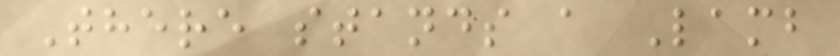There stands a Lamb
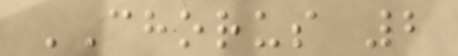CHORUS 2
